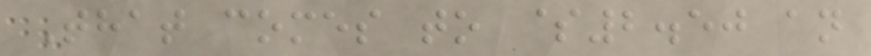That comes to $2.50 an
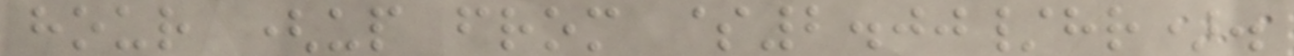hour (up from $2.00/hr).
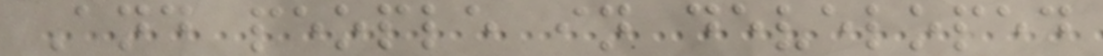And people in developed
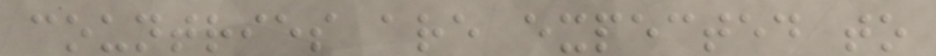countries are expected to
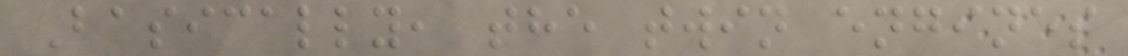Basically, the twin engines
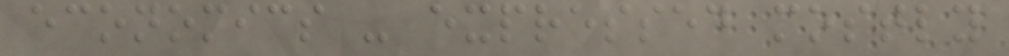economics - expressed mostly
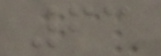63
